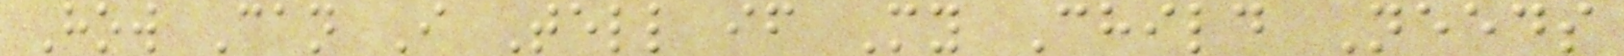How Can I Tell if My Child Needs
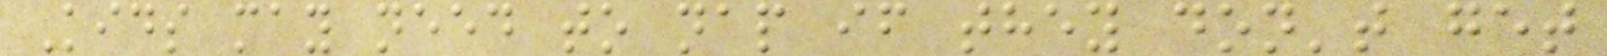Kids may need to nap if they don't get
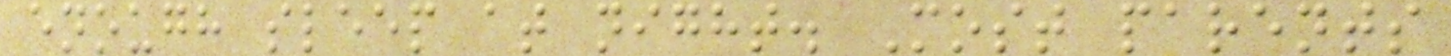enough sleep at night. Most parents
